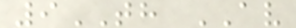9TH AV
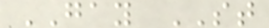GAY ST
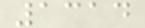1314
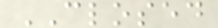CLOSED
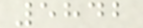5842
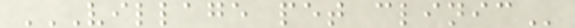VILLAGE PET CLINIC
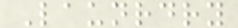Launrdry
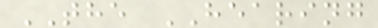THE HEARING
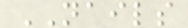NAILS
